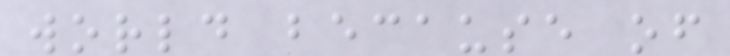world because of
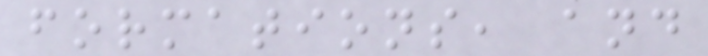formations, and
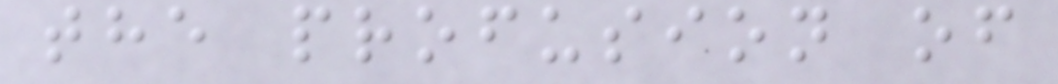the profusion of
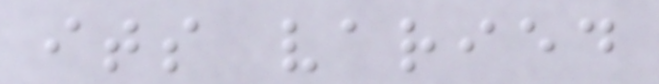its varied
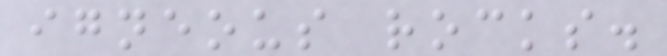igneous rocks.
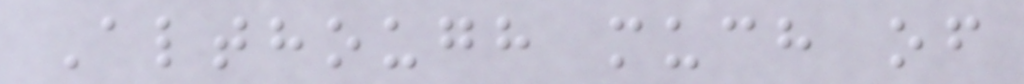Although much of
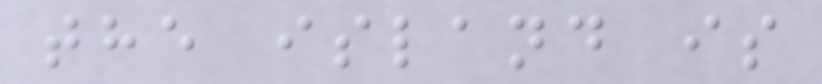the island is
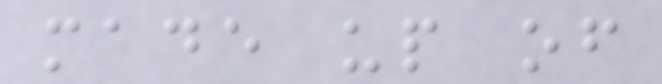made up of
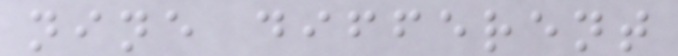nine different
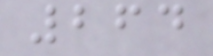264
